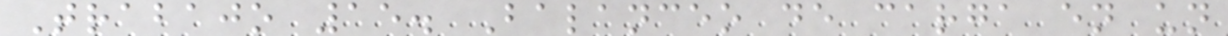Trabajo 15. Balanceo de carga en un
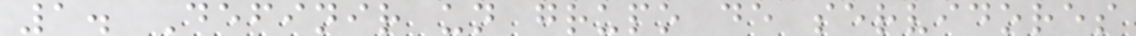1. Definir un grupo de servidores
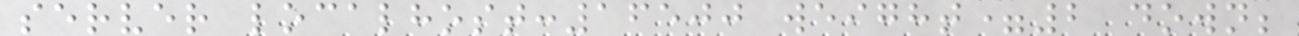server localhost:16500 weight=2 down;
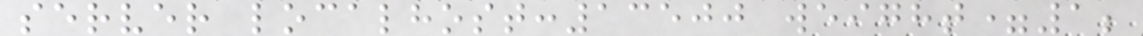server localhost:13500 weight=1;
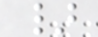}
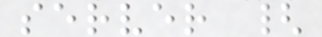server {
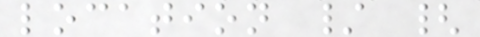location / {
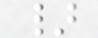}
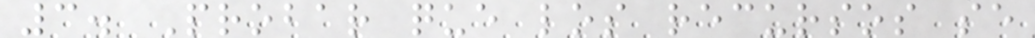3. Probar que los recursos se
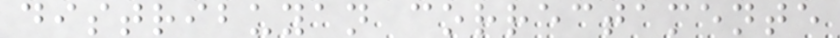distribuyan correctamente
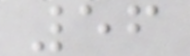56
